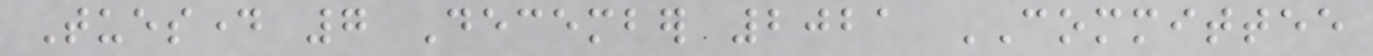Tuesday 7 December 2021 COMMITTEE
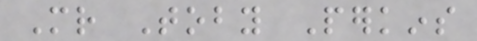Mr Toby Perkins
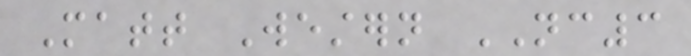Matt Western NC3
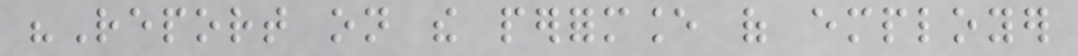"Report on the performance of employer
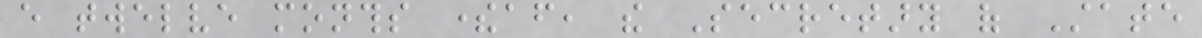every twelve months thereafter, the Secretary of State
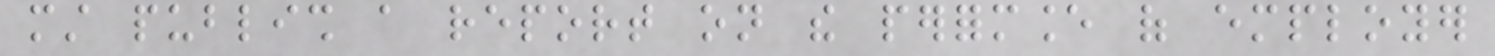must publish a report on the performance of employer
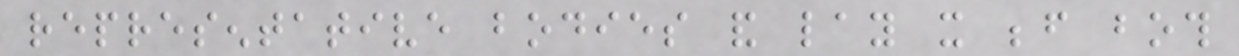representative bodies and lay it before both
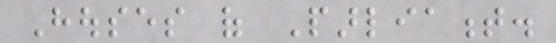Houses of Parliament.
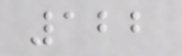122
